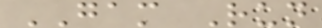GAM Run
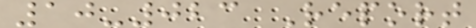10-023 Report
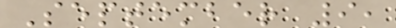September 9,
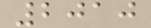2010
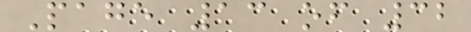Page 13 of 32
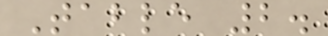Table 2.
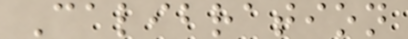Calibration
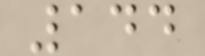144
